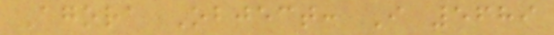Agora Object: I 5689
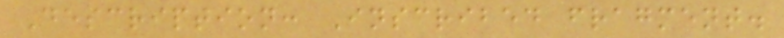Description: Inscribed fragment.
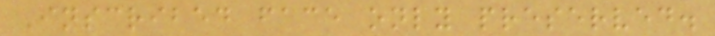Inscribed face only preserved.
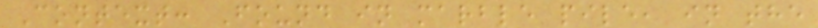Context: Found in marble pile, in the
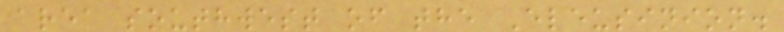area southwest of the Eleusinion.
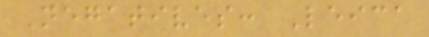Negatives: Leica
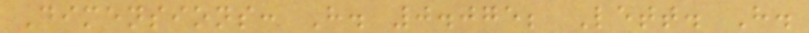Dimensions: H. 0.075; Lett. H.
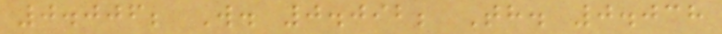0.006; W. 0.092; Th. 0.038
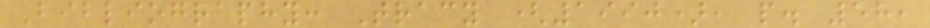Bibliography: Tracy (1990), p. 58,
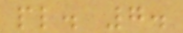pl. 7.
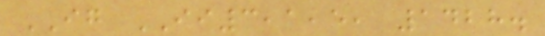IG II3,1,5, 1428.
